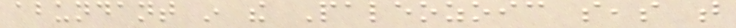abundant in the Paleozoic seas that
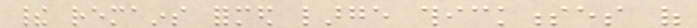their remains formed large thicknesses of
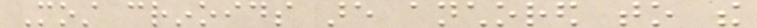Most crinoids are anchored to the
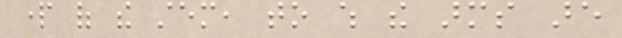part of the stem, to which the arms are
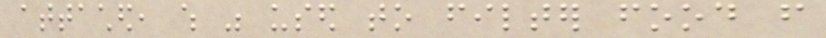attached, which was used to filter food from
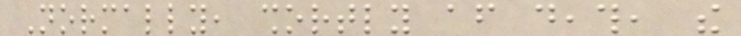Normally, shortly after death, the
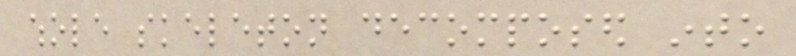whole skeleton decomposed into
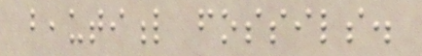beautiful fossils.
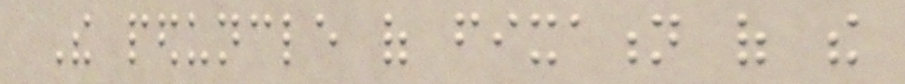The peduncle of fixation of the
